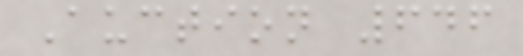Auction 646
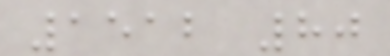1512 80
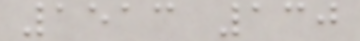1513 130
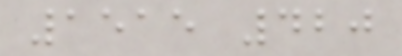1515 420
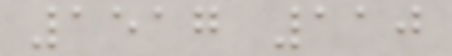1517 110
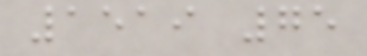1519 75
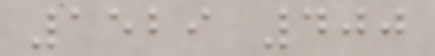1529 400
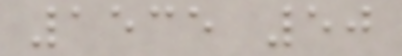1535 50
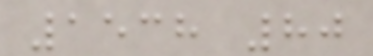1538 80
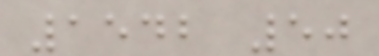1542 50
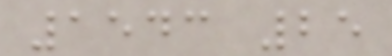1543 25
